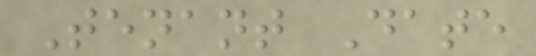Tenant Date
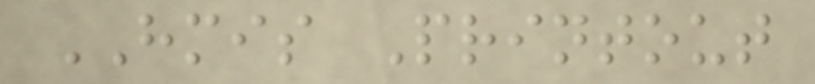HMIS Printout
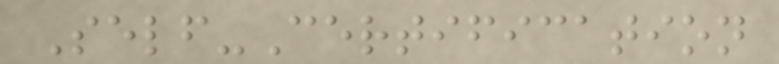Self-Certification
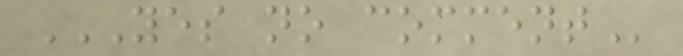YES NO COMMENT
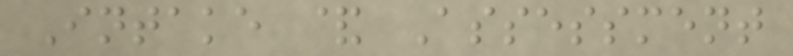Intake & Assessment
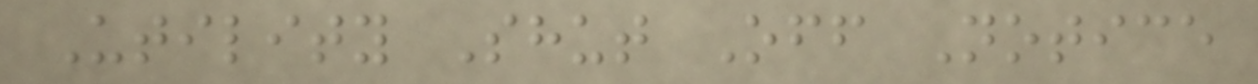Utility Shut Off Notice
